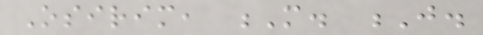Osirim, M. J.
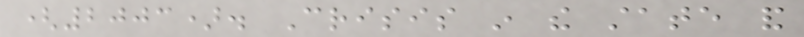(2003). Crisis in the state and
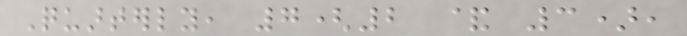Quarterly, 7(2 & 3),
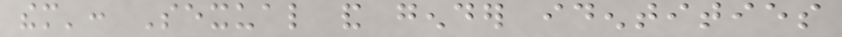them': Sexual and gender identities
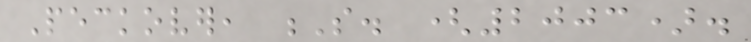Peckover, S. (2003).
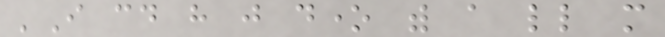'I could have just done with a little more
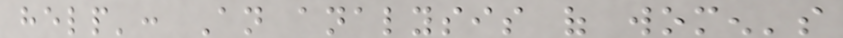help': An analysis of women's
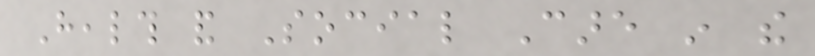Health and Social Care in the
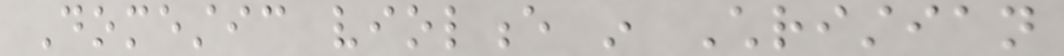Domestic violence in Christian
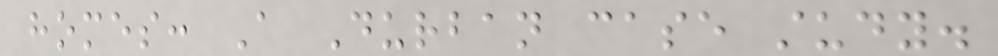homes: A Durban case study.
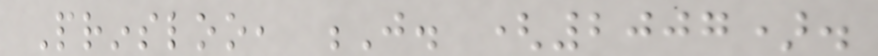Prinsloo, J. (2007).
